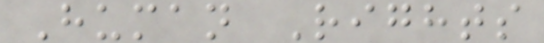Human Rights
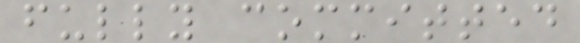fully committed
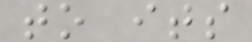to its
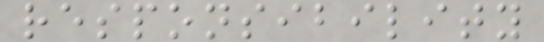responsibility
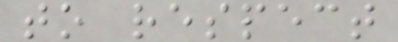to respect
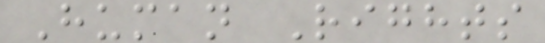Human Rights
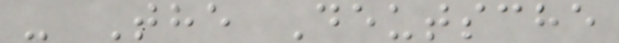- The Deutsche
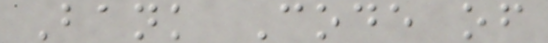Bank Code of
